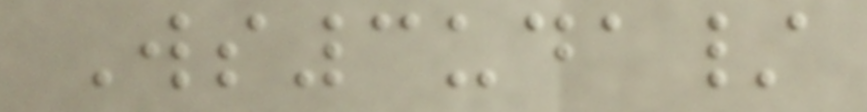Ws3uda/
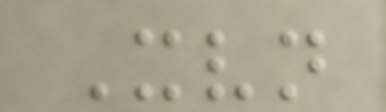Xvn
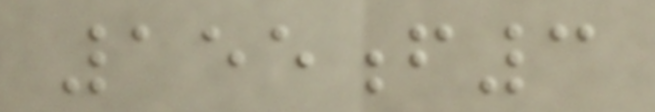155f3
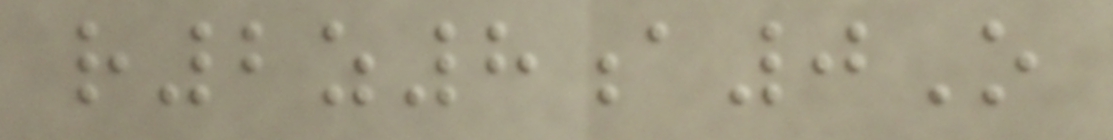r2z8a0O
